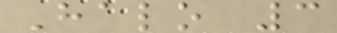Halo 3
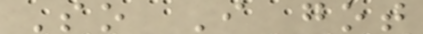So I got
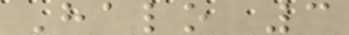Halo 3
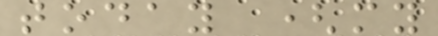today (my
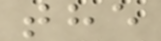the
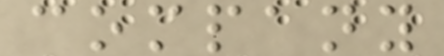company
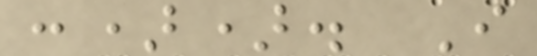:)). I
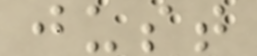just
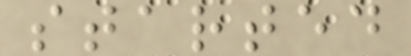started
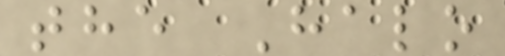the Halo
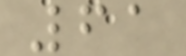61
